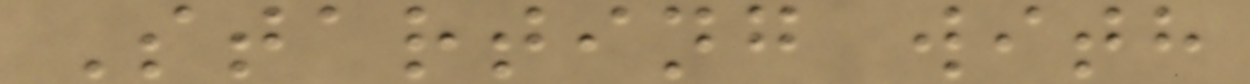Starting with
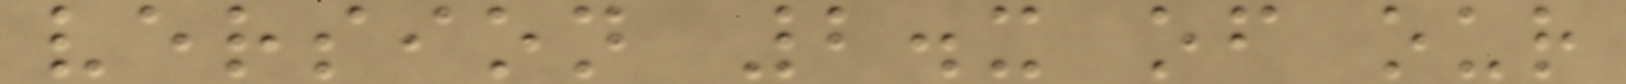version 2.x of our
